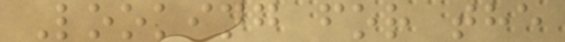Looking for the
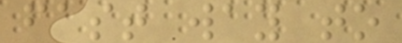fast way to
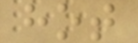hot
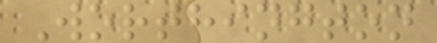Worthington
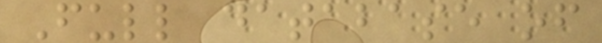Full database of
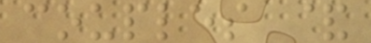couples &
